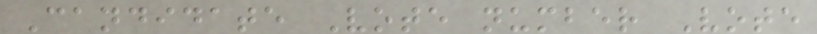Candidate Vote number Vote
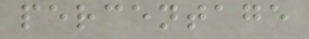percentage
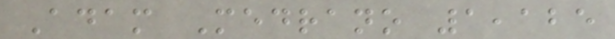Adam Medrano 1,125
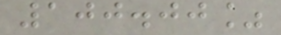100.00%
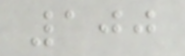100
